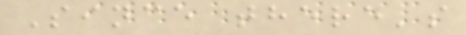Since there's
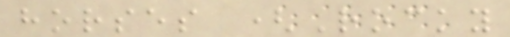horses (Rocky
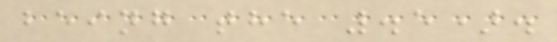being the .5).
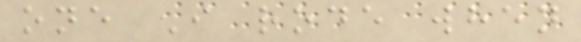one I rode when
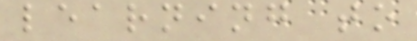learning to
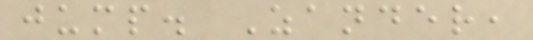jump. Zander,
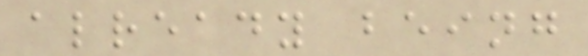already being
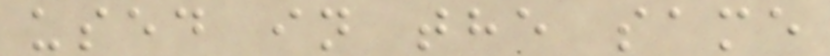used in the same
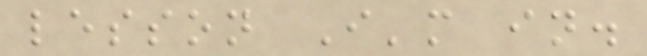lesson I'm in.
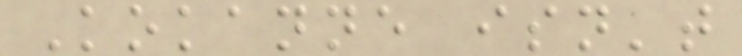Kokanne isn't
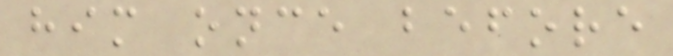him once before
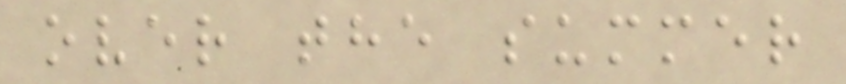over the summer
